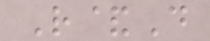R&D
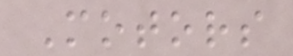Motors
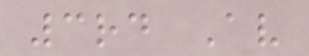3rd Av
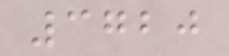3720
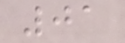01
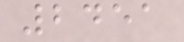2451
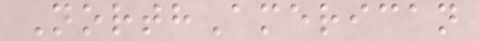NorthAmerican
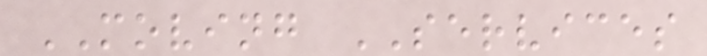MOVING SERVICES
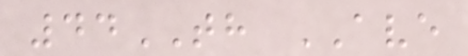44TH AVE
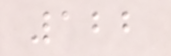122
